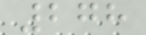278
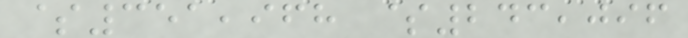$351,968 $243,096
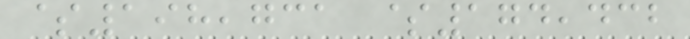$198,731 $174,432
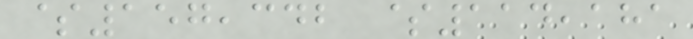$157,342 $114,181
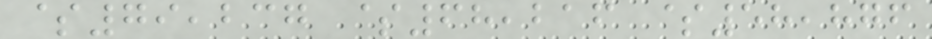$79,237 $68,216 $58,876
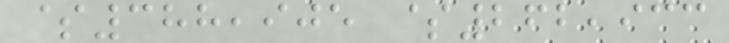$388,905 $262,933
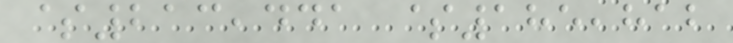$213,441 $185,812
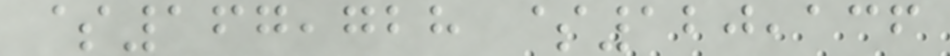$167,728 $120,136
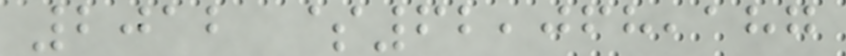2012 $62,068,187
